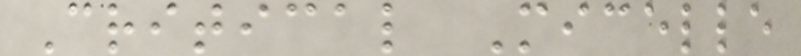Critical Micelle
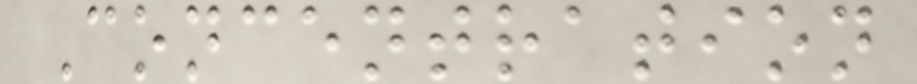Concentration
